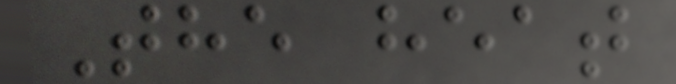The heat
